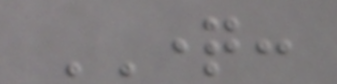QUESTION:
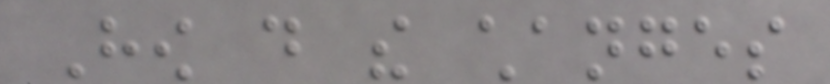How do the changes
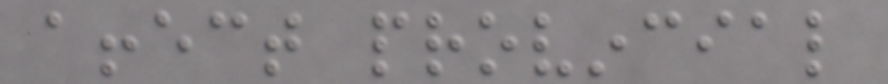affect provincial
